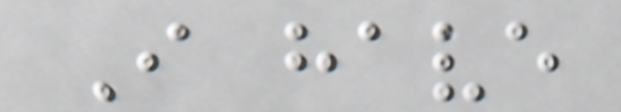I have
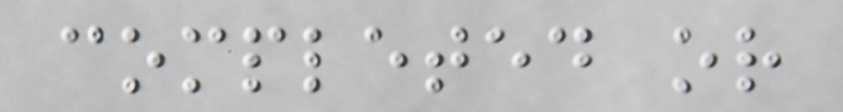completed or
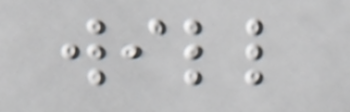will
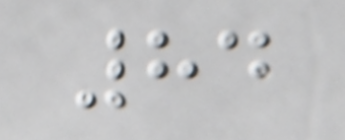84
